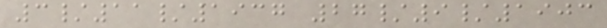3/11/1937 27/9/1903
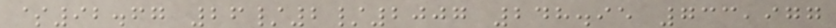$92.67 26/2/2007 248.95 733,977
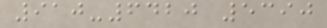910-6420 5390
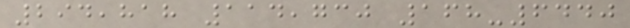294,818 114,730 168-6440
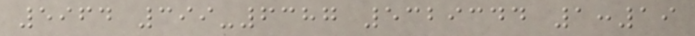5964 399-6387 5329344 1:19
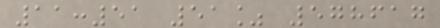11:51 51% 578617
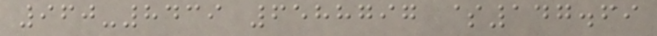960-8439 6588797 $147.69
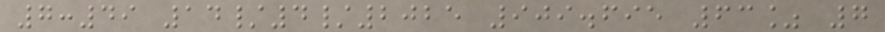7:49 14/4/2025 909.695 63% 7
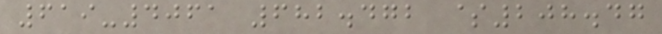619-4061 682.472 $208.47
